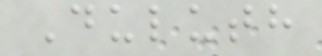Duluth
